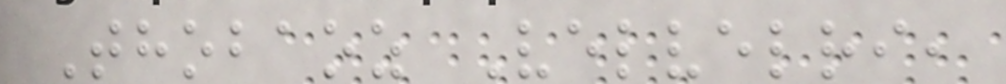Thobaoz Velvelri,
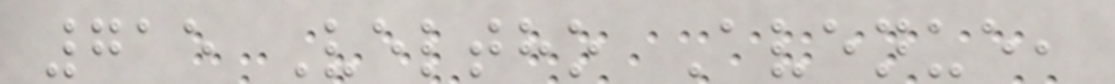715 Veltho Avenue,
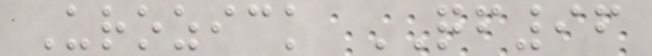Urozick QF96
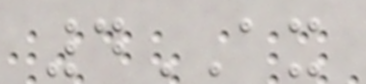4AX
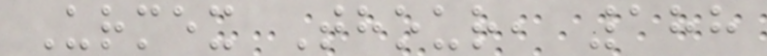Urmex Thour, 188
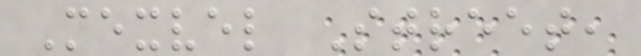Mexvel Street,
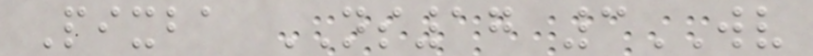Pixba NS17 3WV
